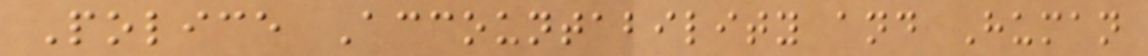Police Accountability and Human
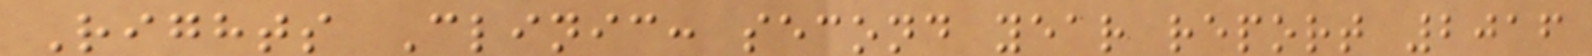Rights Clinic: second year report 2016
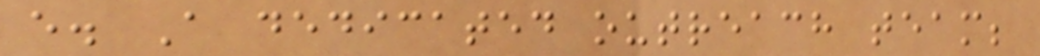e. A dedicated outreach team;
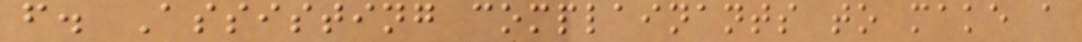f. Assisting complainants to make a
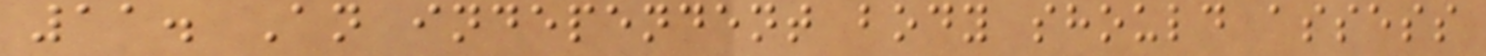11. An independent body should assess
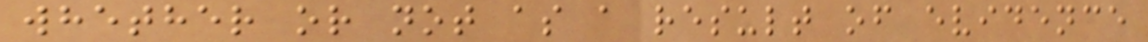whether or not as a result of evidence
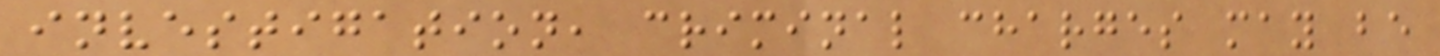investigation, criminal charges may be
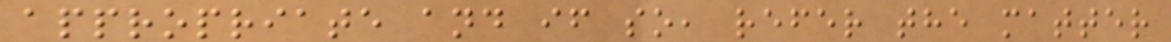appropriate and if so, refer the matter
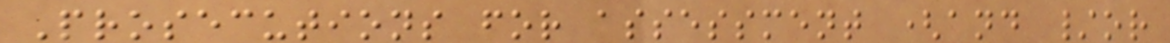Prosecutions for assessment (and /or
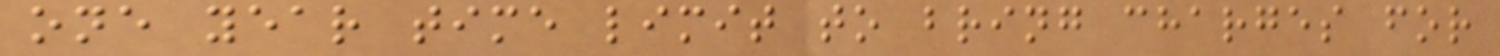one year time limit to bring charges for
